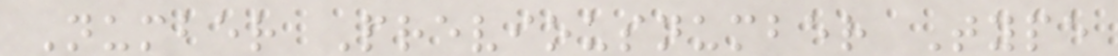Number Previousnumber Type
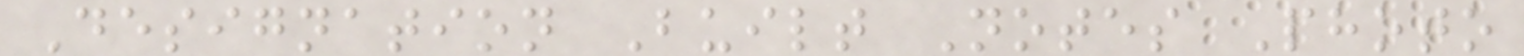Designation Built Notes Photo
